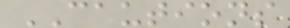CAUTIONS
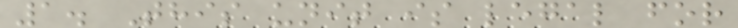1. This unit is legal for
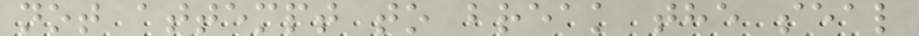not attempt to break the seal
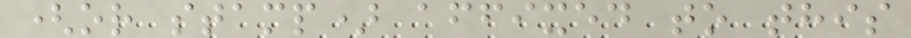(or stamp) affixed to this
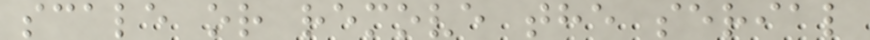scale or remove the serial
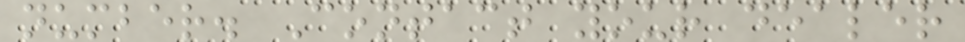number. Contact your dealer
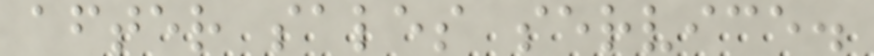after sales service.
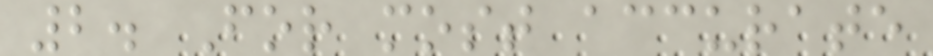2. For most accurate
